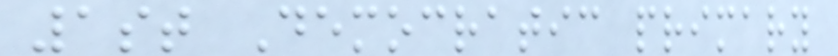1st Democratic primary
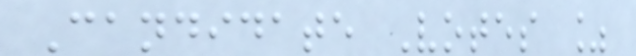Candidate Votes %
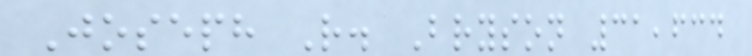Joseph R. Bryson 31,634
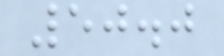50.0
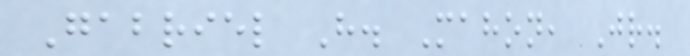Gabriel H. Mahon, Jr.
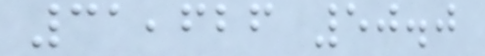31,626 50.0
